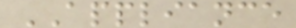APPLIANCE
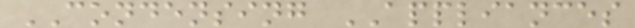CONDENSING APPLIANCES
